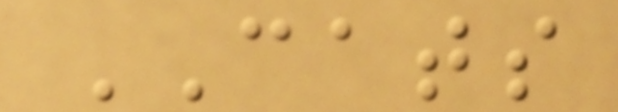CATS
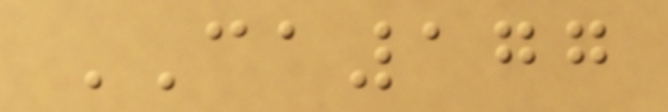CA177
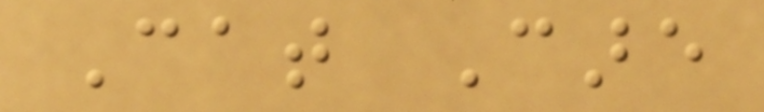Cat Care
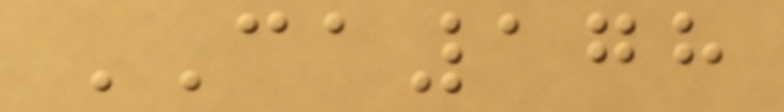CA178
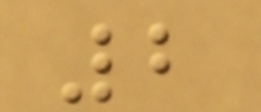2
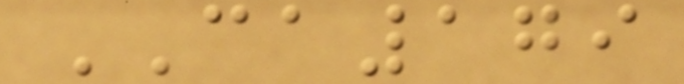CA179
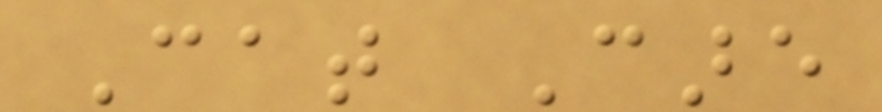Cat Care
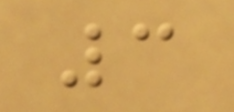3
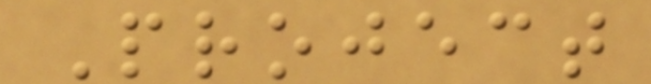Project
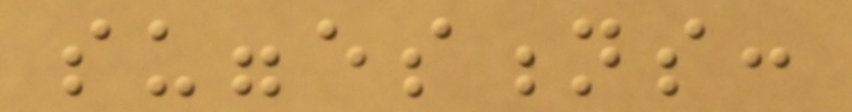suggestions:
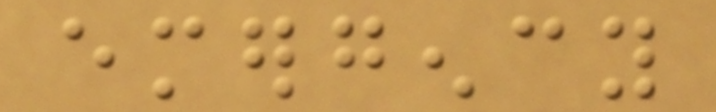emergency
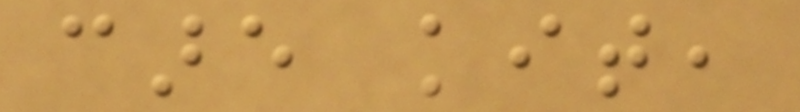care kit,
